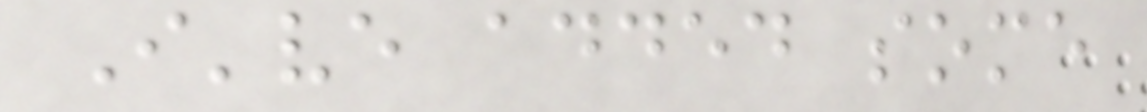I've added some
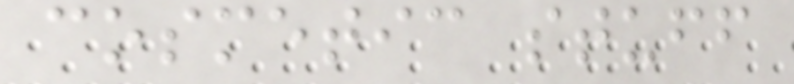cosmetic stuff
